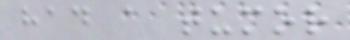had a tumor
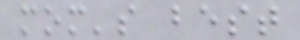mom's best
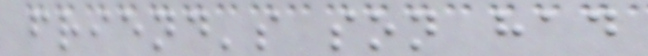friend's son had
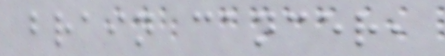brain cancer,
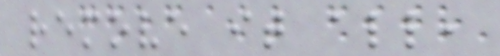remove it all,
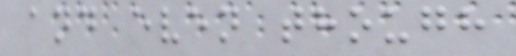and even though
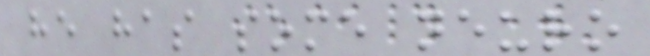he has some neuro
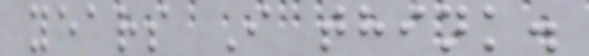years I think.
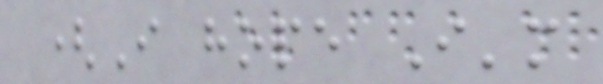(I hope I'm
